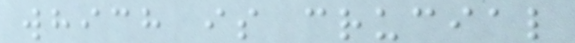which is crucial
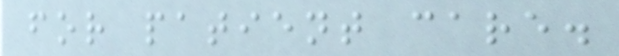for patient care.
